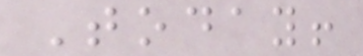Today!
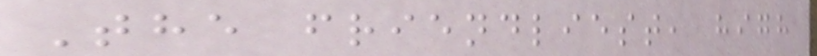The friendliest, high
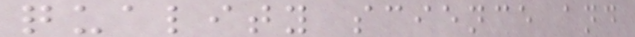quality science and
